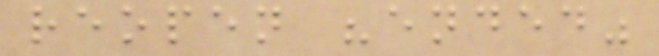reopen "ended"
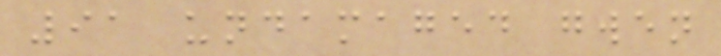91 undamaged gwen
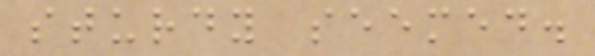sturdy seemed.
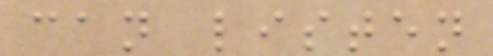can listen
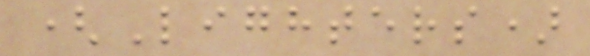(Lighters)
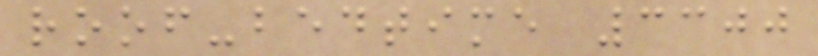roof-bedtime 3300
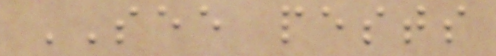SEE pests
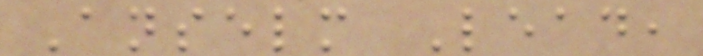Anselm Lead,
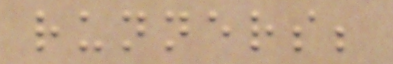runners;
